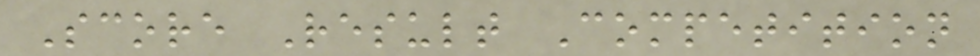Score Result Competition
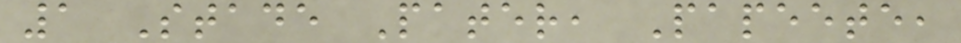1 Stade Pater, Papeete,
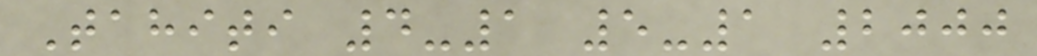Tahiti 4-1 5-1 2000
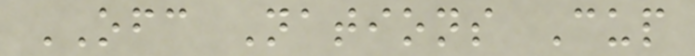OFC Nations Cup
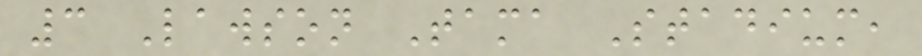3 Lawson Tama Stadium,
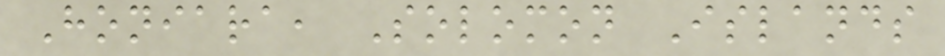Honiara, Solomon Islands
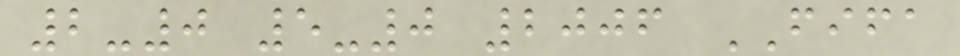2-0 5-0 2006 FIFA
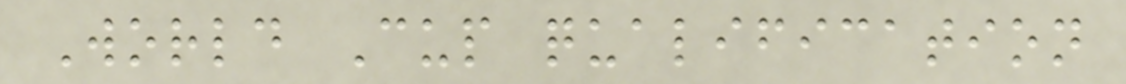World Cup qualification
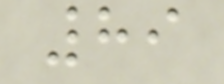89
